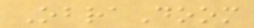ObraDoom
